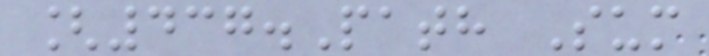[437.Path Sum
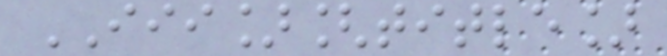III][title]
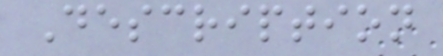Description
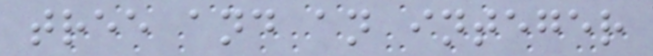tree and an integer
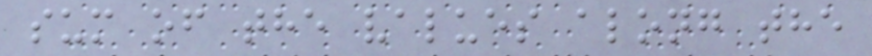sum of the values along the
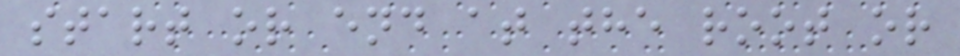start or end at the root or
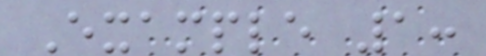Example 1:
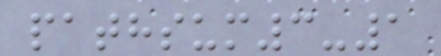pathsum3-1
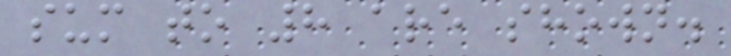sum to 8 are shown.
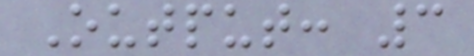Output: 3
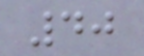40
